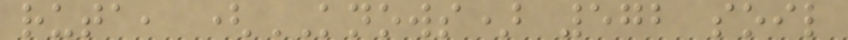ruta, (KNOWS) 572 soil
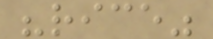"rice"
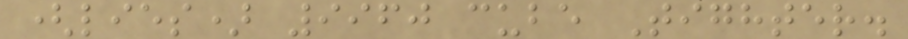(lies) 9960 cube Tighter.
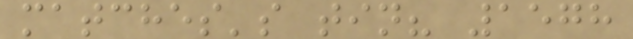matches's tin? 1578
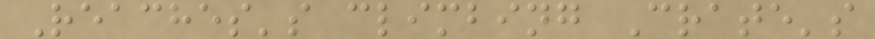Reaches's climbing Crate's
